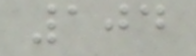104
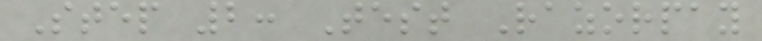Step 2: Test Razorpay
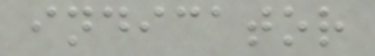indicator
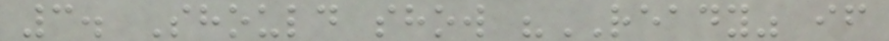3. Should show "READY" if
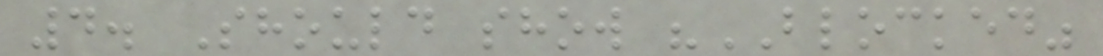4. Should show "BLOCKED"
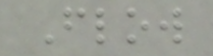Flow
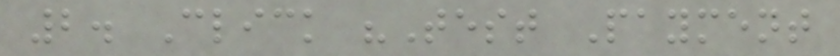2. Click "Test Payment
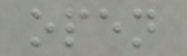open
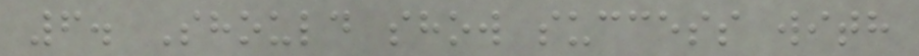6. Should show success with
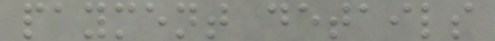payment details
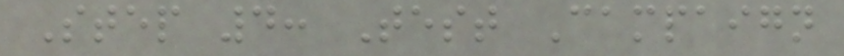Step 4: Test Campaign
